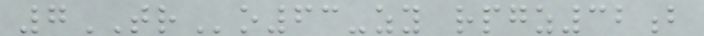7TRo63-zy rpgz32b
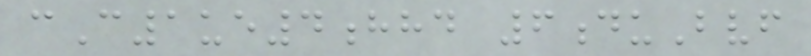cC1ue4hhd 6duBvf
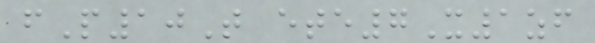fP10T ete7X1zf
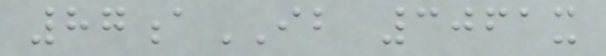87aIB 3061x
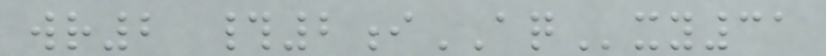wr2 #2iAQxy31
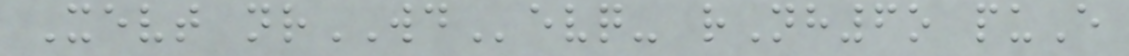Xevt nrWDevq- rNh6o puE
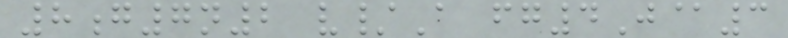8g7n2 v/A fg4J@3
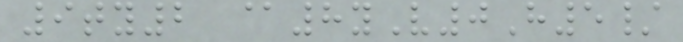9ty2 @8yV0H5/
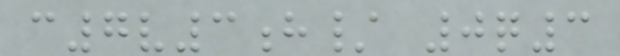c7v3h/ 0q3
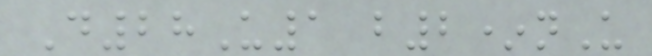D28U1 b2*nU
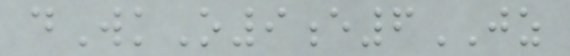dWkO9e6JZ
